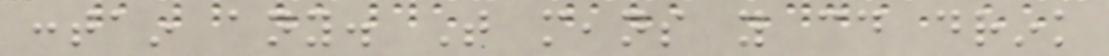contain any. That means you could drink
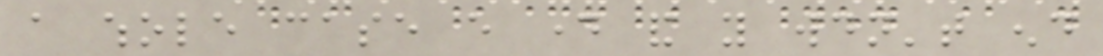a whole case every day and you wouldn't end
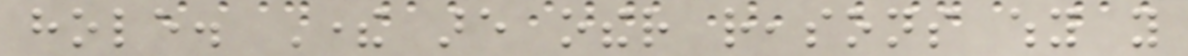hole. There are other reasons why you
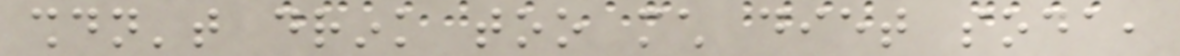shouldn't drink too much diet soda,
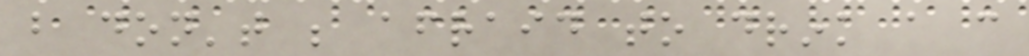but don't be afraid to drink a can
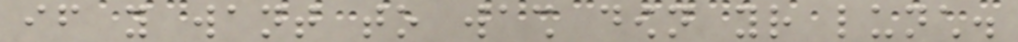if you want to wash down your lunch.
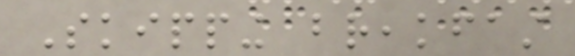Skipping breakfast
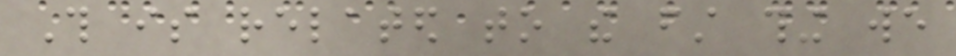This is related to the first thing we
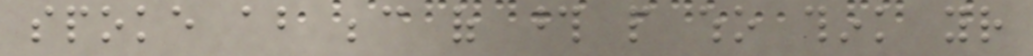spoke about because of those people who think your
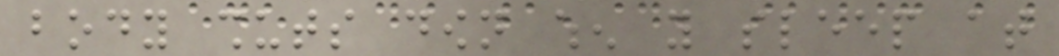body shuts down when you sleep at
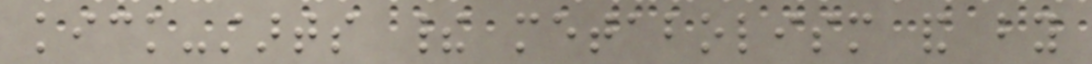kick-starts their metabolism and by
